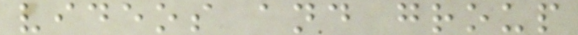videos and group
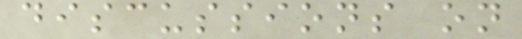discussions on
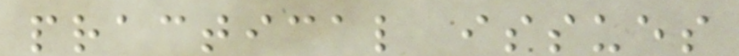practical issues
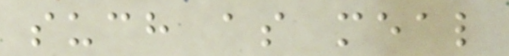such as meal
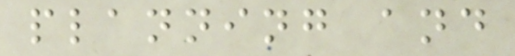planning and
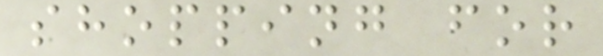shopping for
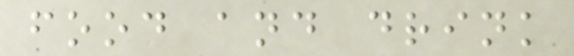food and drink
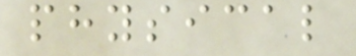physical
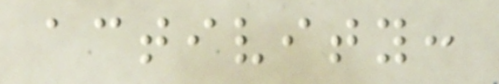activity:
